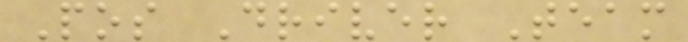Pos Driver Team
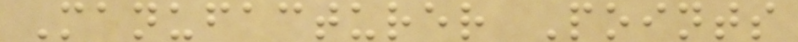Manufacturer Points
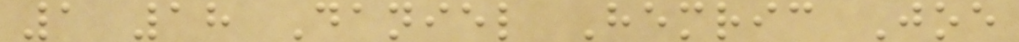1 18 Daniel Hemric Joe
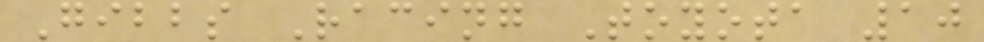Gibbs Racing Toyota 10
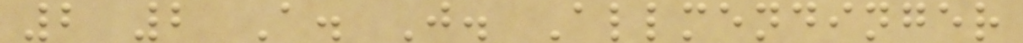2 2 A. J. Allmendinger
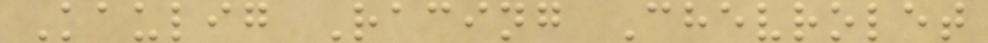Kaulig Racing Chevrolet
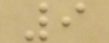9
